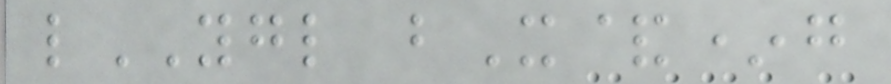lYGL bX&*g
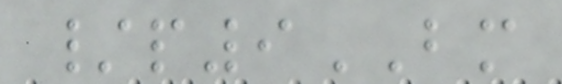/p9BM
